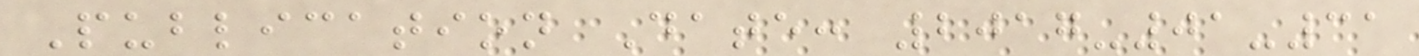Publication Date: 2017-01-31
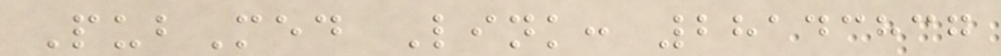PubMed Link: 28143837
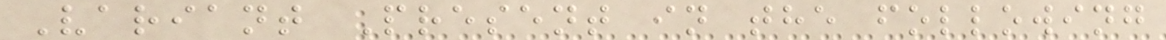Variant Present in the following
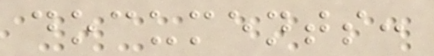documents:
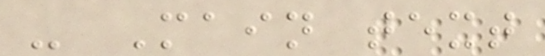- Main text
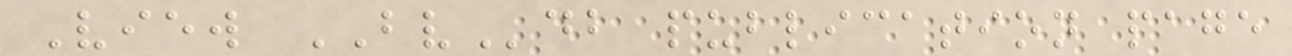View BVdb publication page
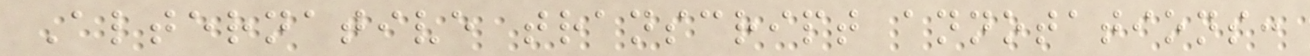Alternative transcript annotations:
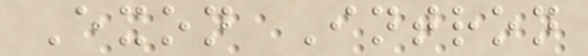Exon Intron
